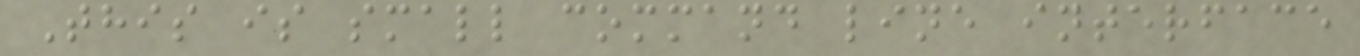This is small command line interface
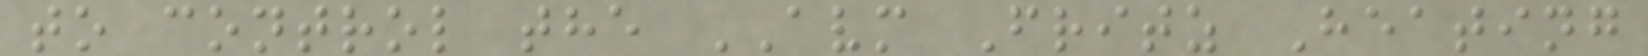to control the AVM Fritz Heating
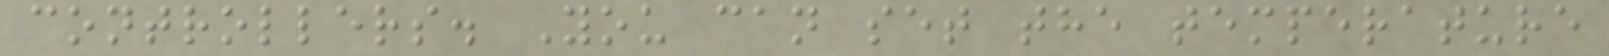controllers. You can set the temperature
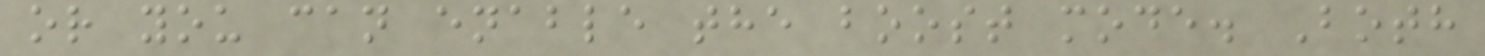or you can enable the boost mode. Both
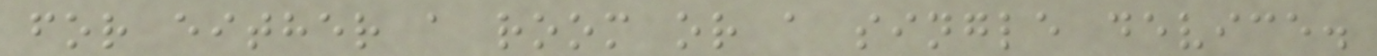for either a room or a single device.
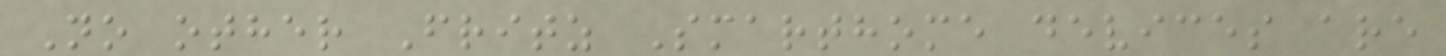No other Fritz Smarthome devices are
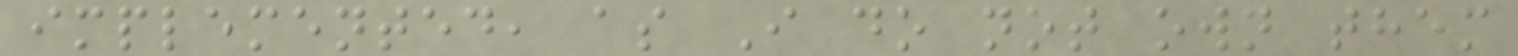implemented, as I do not own them
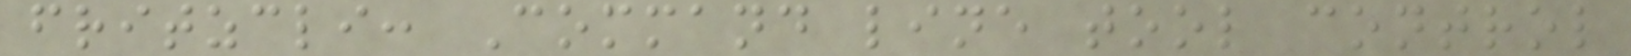fritzcli: Command line tool control
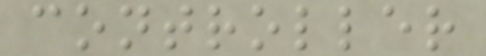controller
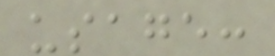usage:
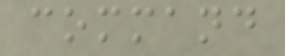command
